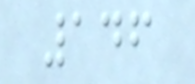146
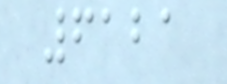6121
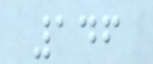146
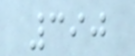390
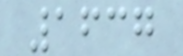1637
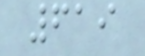619
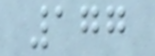177
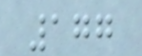177
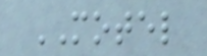MOTEL
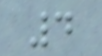4
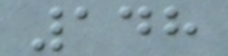148
